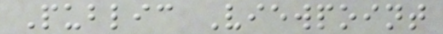Public Viewpoint
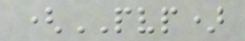(PVP)
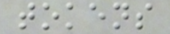tokens
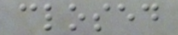closed
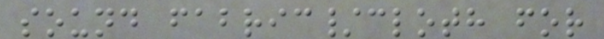sound fabric/cloth for
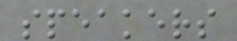speakers
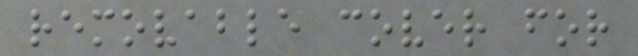removable cover for
